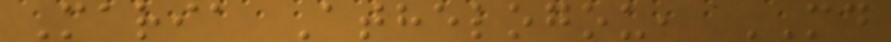Maria Athelogou, MD
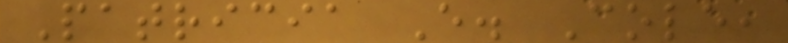Patricia E. Cole,
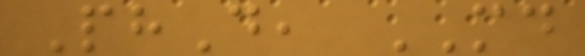PhD, MD
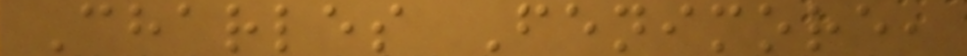Charles Fenimore,
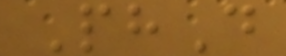PhD
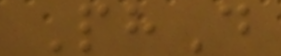PhD
